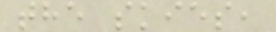the skies,
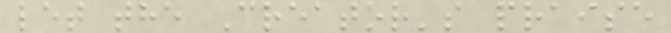let the Creator's praise
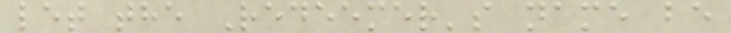let the Redeemer's name be
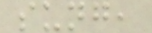sung,
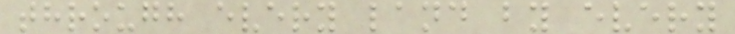through every land by every
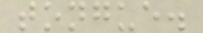tongue.
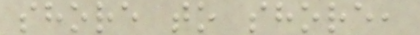shore to shore,
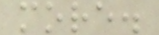more.
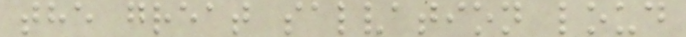the great salvation loud
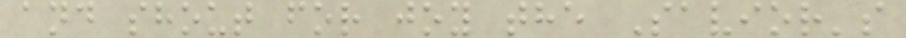and shout for joy the Savior's
